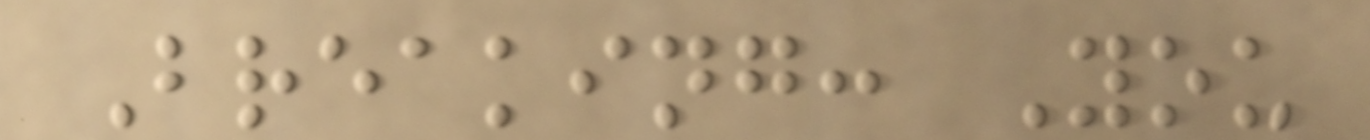Breaking: You
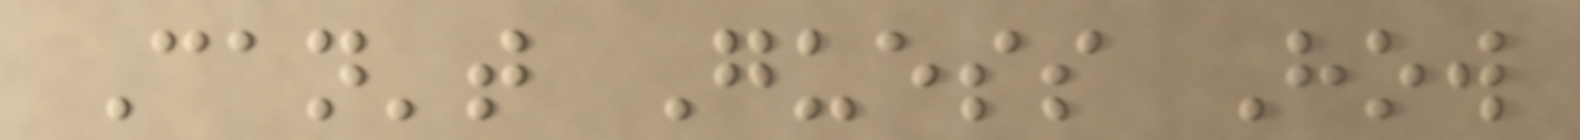Can't Guess How
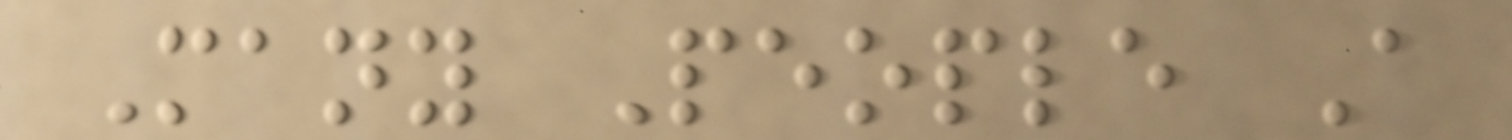Many People A
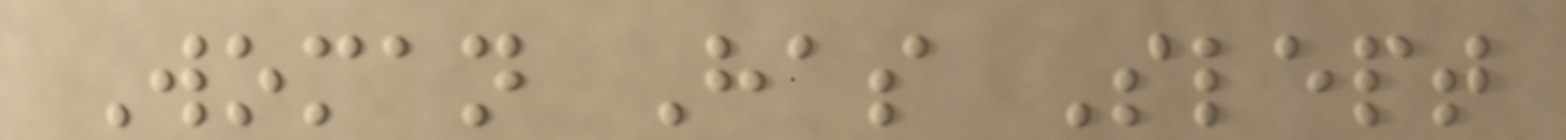Woman Has Slept
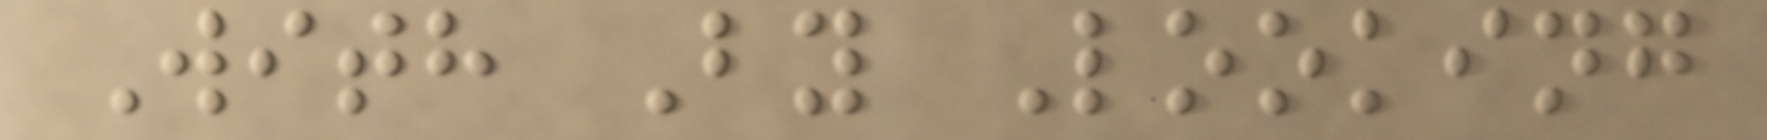With By Looking
